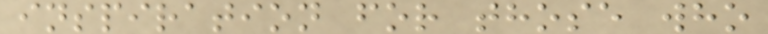inspiration for those who
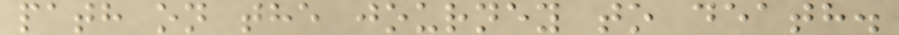path on the journey to death.
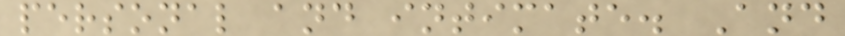personal and intimate. And
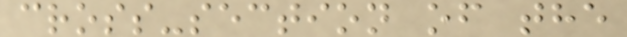cross-section of the
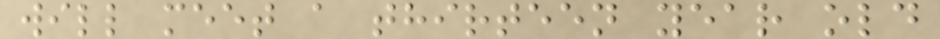will meet a thirteen year old
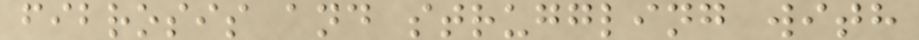fibrosis and struggling with
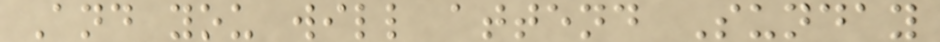And you will attend Sunday
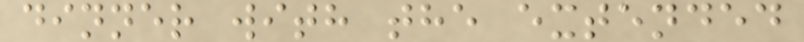dinner with the extended
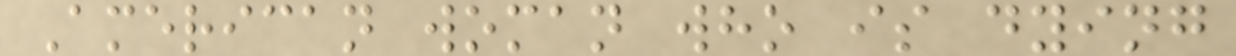American woman who is dying
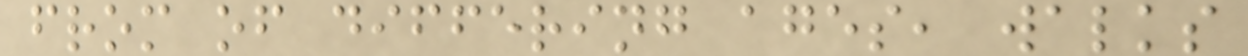from of differing ages, walks
